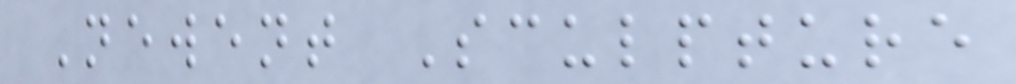Newent Sculpture
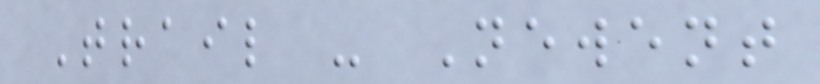Trail - Newent
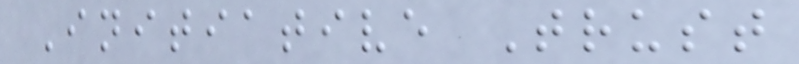Initiative Trust
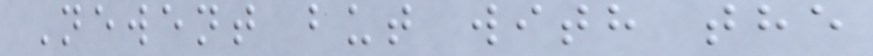Newent but with the
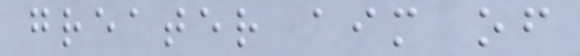greater aim of
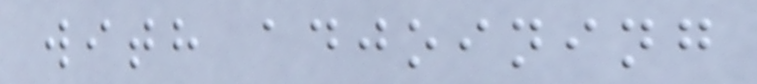with adjoining
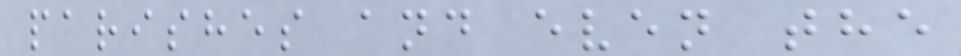parishes and even the
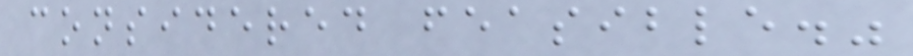considered feasible."
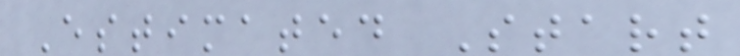Estimated Start
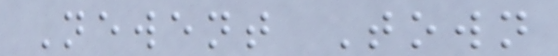Newent Town
